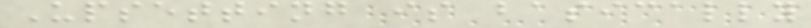Upsetting is basically
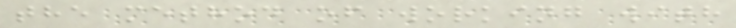the method of working with
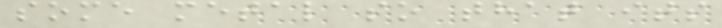some metal so that its
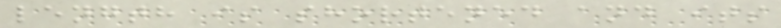length is shortened and its
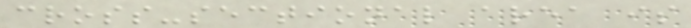cross-sectional area is
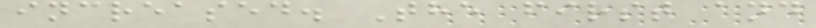increased. The first and
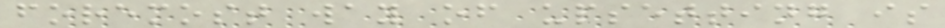foremost way of upsetting is
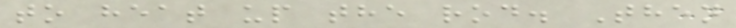to heat up the rod. Then
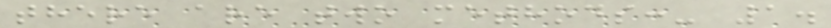there are two methods:- 1.
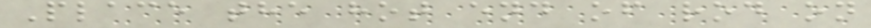Place the hot end of rod on
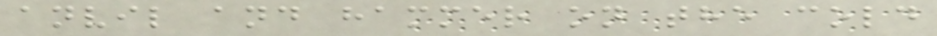anvil and hammer on the cold
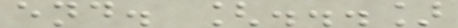end. [...]
